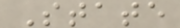State
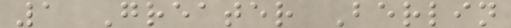1 Greater Berlin
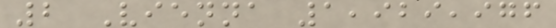2 Vienna 1,929,976
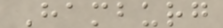Hamburg
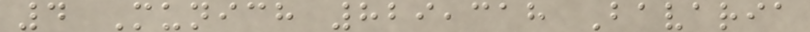4 Munich 829,318 Bavaria
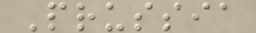Prussia
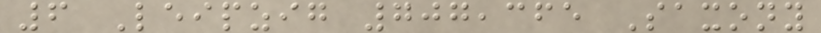6 Leipzig 707,365 Saxony
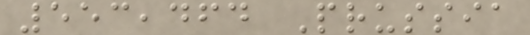553,464 Prussia
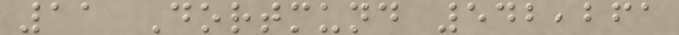11 Dortmund 542,261
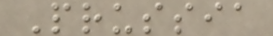Prussia
